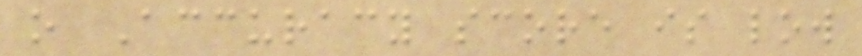o Accuracy score is low
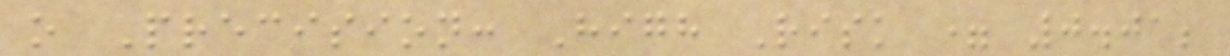o Precision: High Risk = 0.01;
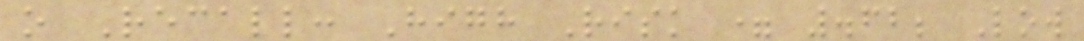o Recall: High Risk = .62; Low
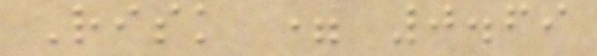Risk = 0.69
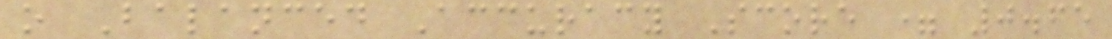o Balanced Accuracy Score = 0.65
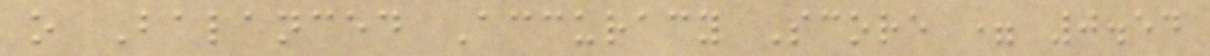o Balanced Accuracy Score = 0.54
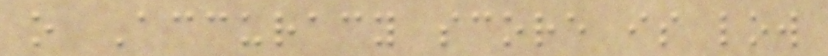o Accuracy score is low
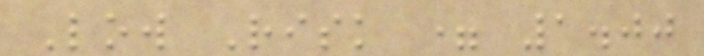Low Risk = 1.00
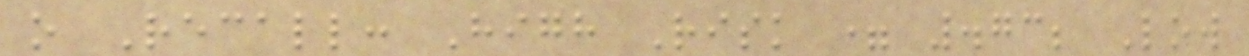o Recall: High Risk = .73; Low
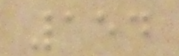154
